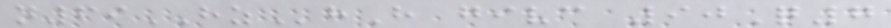n69HZhH givc 90Q7
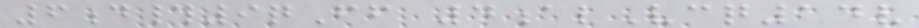6d#9qFf 4alVcq14v
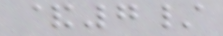&7/
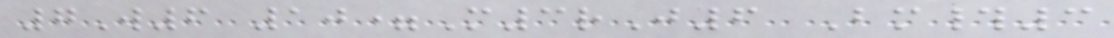7W6 10=M3rJ6 Bm#3
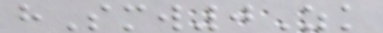hSmw0Zk
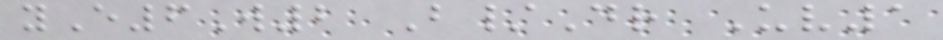yE6W2 B/Dr Uv1
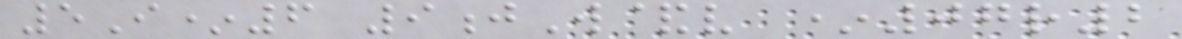5I*6 9jW&v *07r2
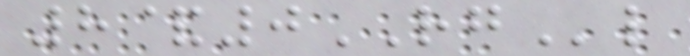8&0RGl
